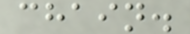chain.
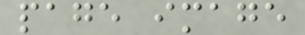page image
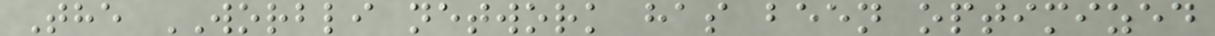The WORBLI network has been optimized
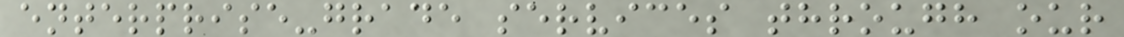enterprise-grade services through our
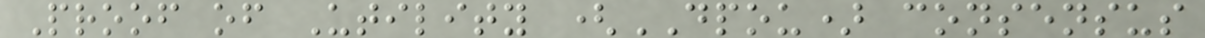Proof of Utility (DPOU) consensus
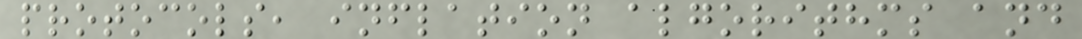protocols, inflation algorithms and
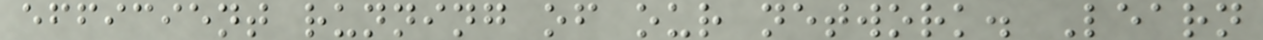efficient running of our network. Learn
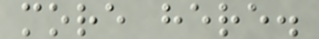more here.
